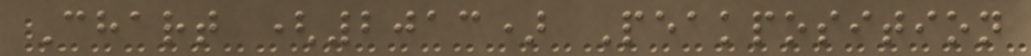Chart (2013) Peakposition
